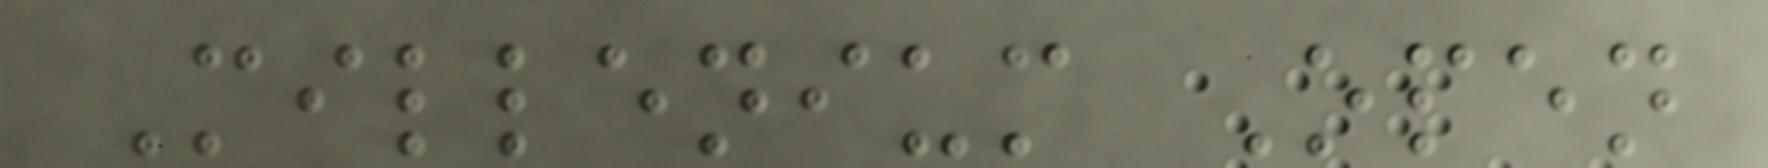Millenium Open
